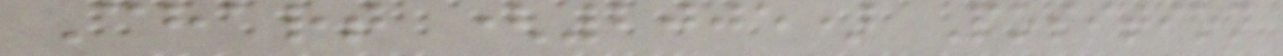Chart (2005) Position
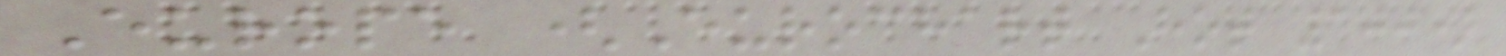Europe (Eurochart Hot 100)
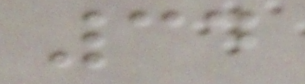34
